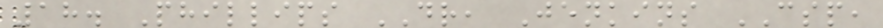18. Phillips DR, Jenkins CSP,
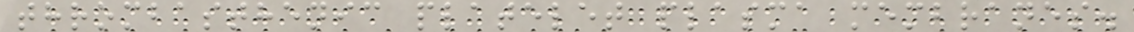thrombasthenic platelet plasma membranes.
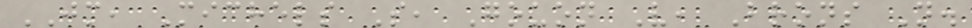JM, Michels S, Gouon V, Brons N.
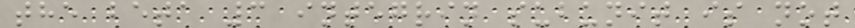the beta 3 integrin subunit is not
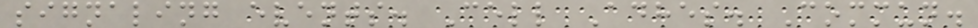signaling events. Cell Adhes. Commun.
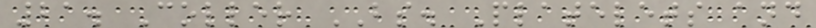21. Coller BS. Platelets and
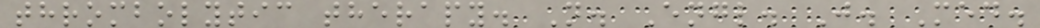thrombolytic therapy. N. Engl. J. Med.
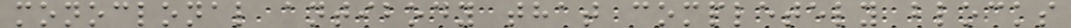monoclonal antibody that completely blocks
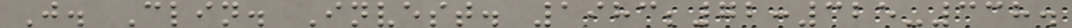J. Clin. Invest. 1983;72:325-338.
